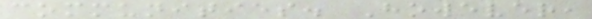communities. However,
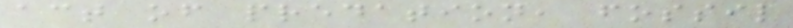act of predation, fossil
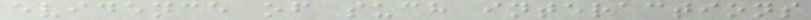evidence of such interactions
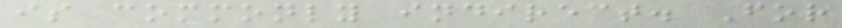is commonly indirect. For
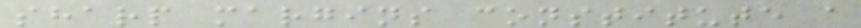sharp margins constitute a
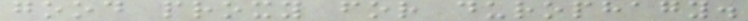good proxy for durophagy.
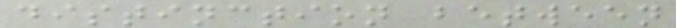distinction between
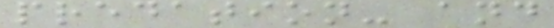predation- and
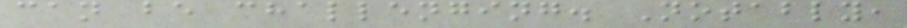can be challenging. Notably,
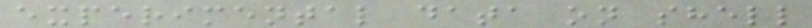experimental data on shell
